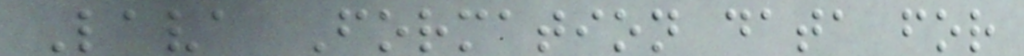Lava Formation data for
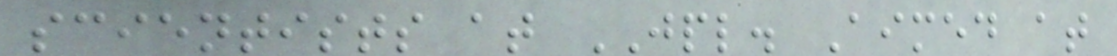scientists at JPL. Aimed at
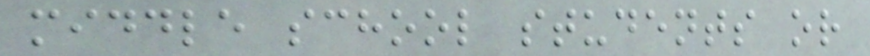middle school students or
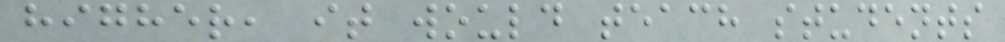higher, it would teach students
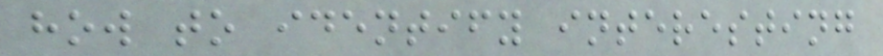how to identify interesting
